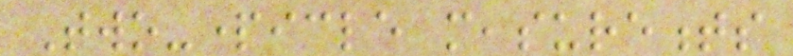Two-particle measurements
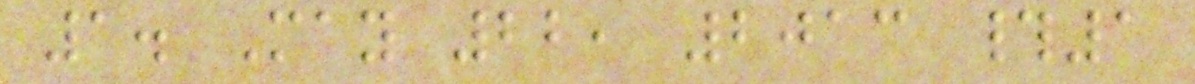1. May 22, 2013 #1
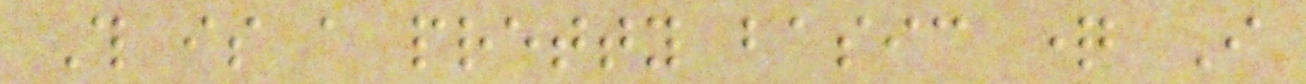This is a pretty basic question I
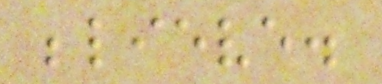believe.
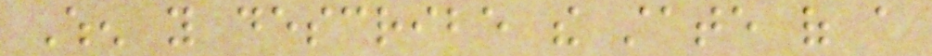When you describe the state of a
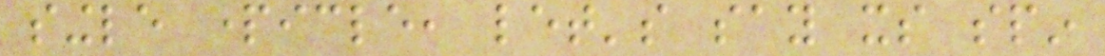single particle, let's say its spin
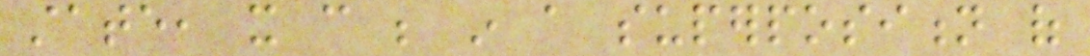state, it can be in a superposition of
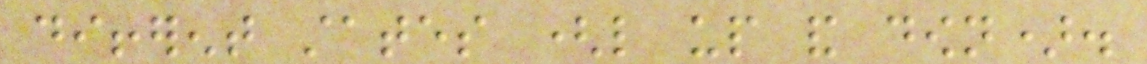different states (like up and down).
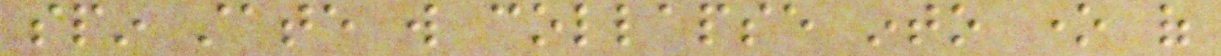spin state will collapse into one of
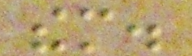them.
